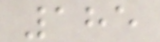185
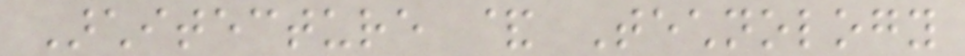Architecture & Technology
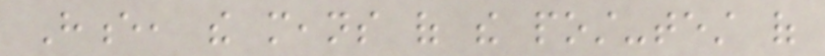Hence, the means of the post-test of
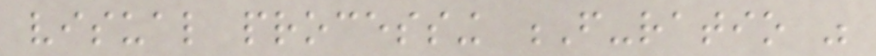visual processing F-ratio was
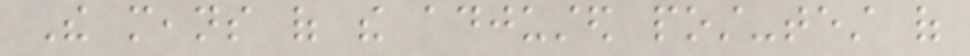The means of the adjusted post-test of
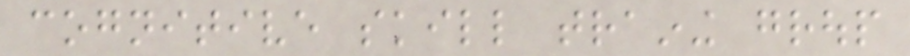cognitive skill training group
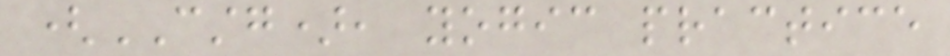(CSTG), yogic practice
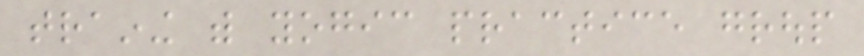training with yogic practice group
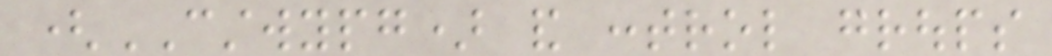(CSTWYPG) and control groups
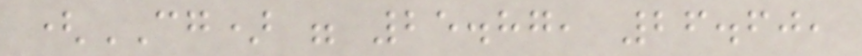(CG) were 25.87, 26.60,
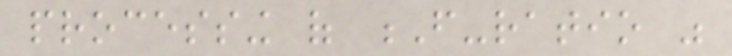processing of F-ratio was
